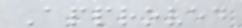Approved
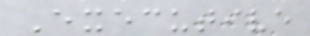Executive
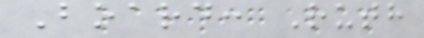Board: Ruth
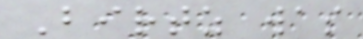Birtz was
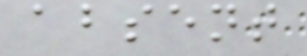absent
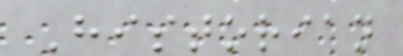Historian
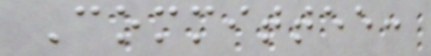Committee:
